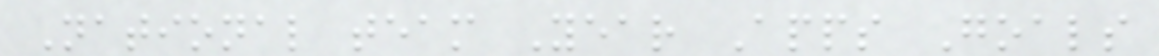National team Year Apps Goals
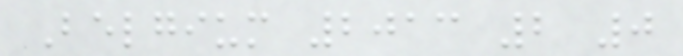Belgium 2013 2 0
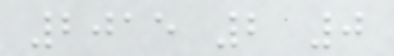2015 2 0
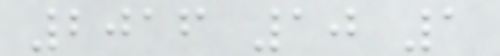2016 10 1
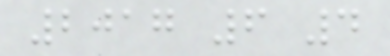2017 6 4
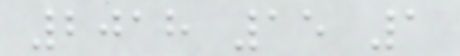2018 15 1
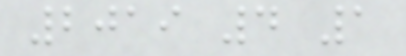2019 4 1
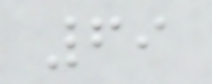69
